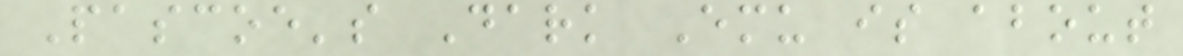Pascoe's Dark Emu is about
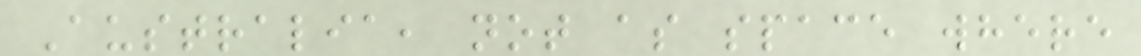Australia, not as space where
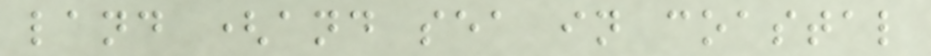land (and sea in coastal
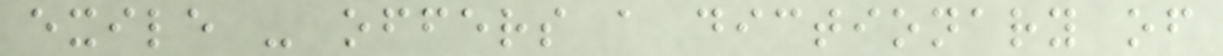exile - offers a dictionary of
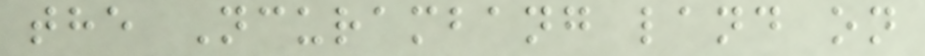the Ncurambang land on
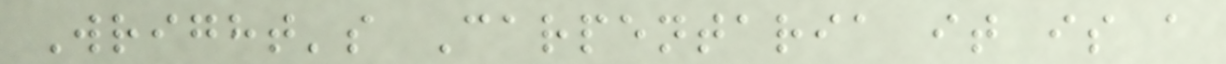Wright's Carpentaria it is a
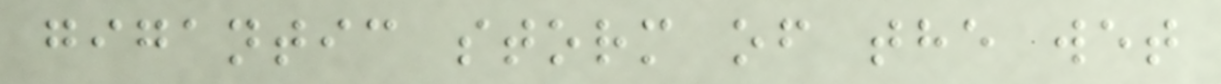gigantic storm of the wet
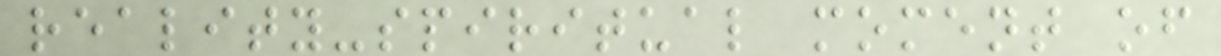reality-spiritual moment of
